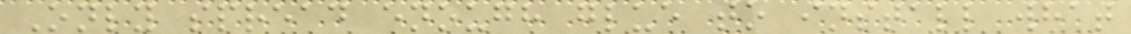Only spread enough glue to install what
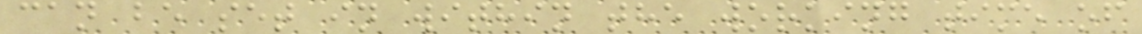can be set in within the working time of
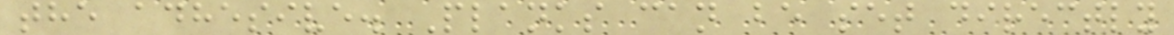the adhesive. Planks can be set directly
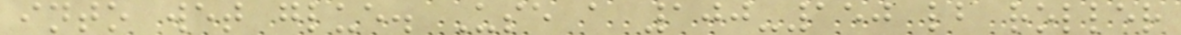into wet glue. Use a 100-150 lb roller
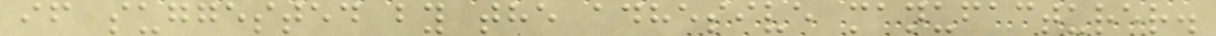if suggested by the adhesive manufacturer.
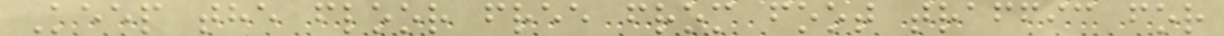Keep the floor free from foot traffic for
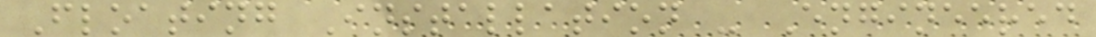Floating Installation - Engineered
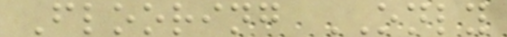Flooring ONLY
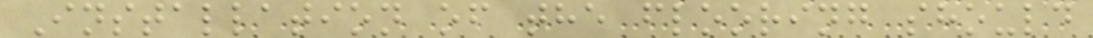Installation of the flooring should
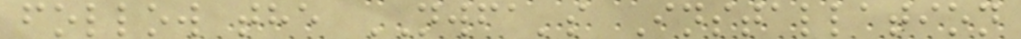follow the NWFA's Installation
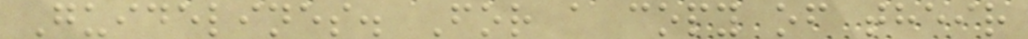Guidelines. For a copy of their
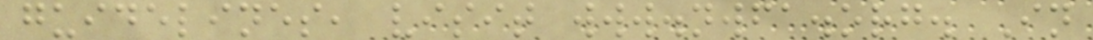guidelines, visit www.nwfa.org. In
